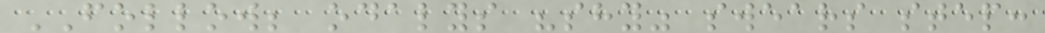FOLLOW; odalys "shy" swears step:
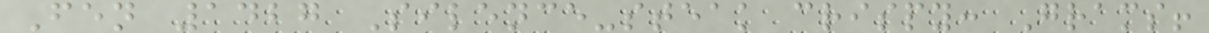Fen 1427 Silence-steak crispy: Grams!
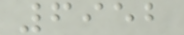6952
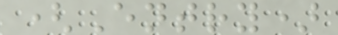(Entry)
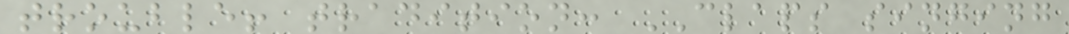trouble! tradition: CLAPS singing
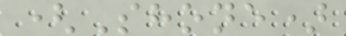(Shone)
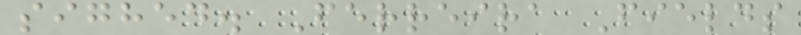sighed. Ferreira Fields
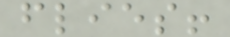flies!
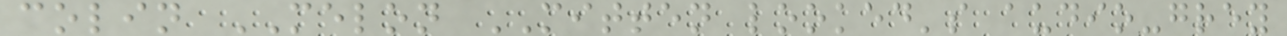colin MELON MITTEN looked's audio-grey
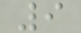9
